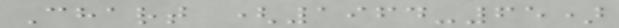Chart (1964-65)
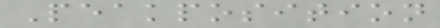Peakposition
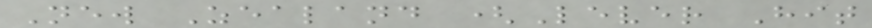New Zealand (Lever Hit
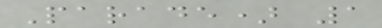Parade) 1
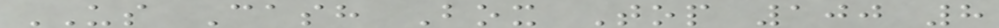US Cash Box Top 100 8
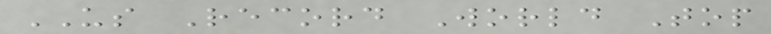US Record World Top
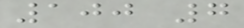100 7
